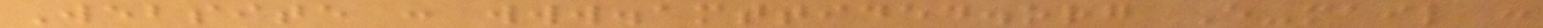Website : www.amttided.org E-mail :
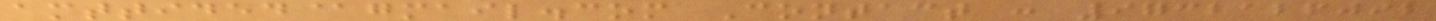amttided@gmail.com Contact : 9732126092
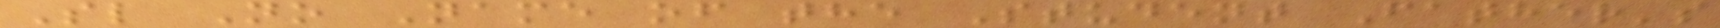Sl No Name of the Student Father's
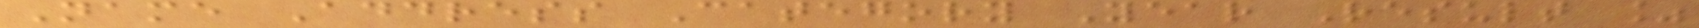Name Address Category Year Result %
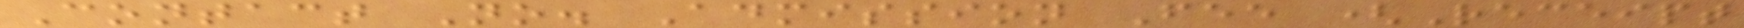Contact No. Admission Fee (Receipt
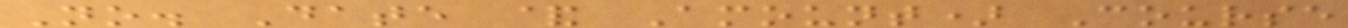No. Date & Amount) Course
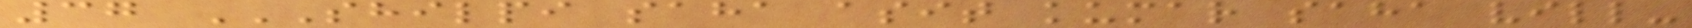37 SHILPI SAHA ASIT KUMAR SAHA VILL-
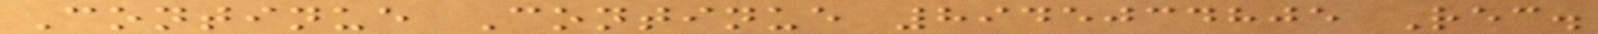Continue Continue 8945034805 Rec.
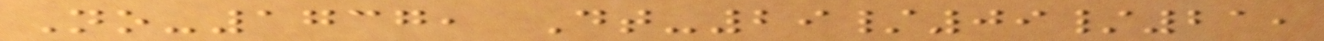No-1737, Dt-29/09/21,
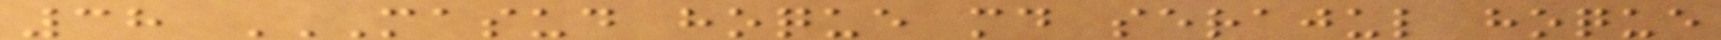38 MASUD HOQUE MD SERAJUL HOQUE
